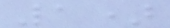1)
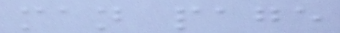man page
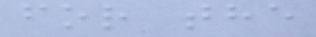for the
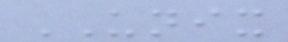UNIX
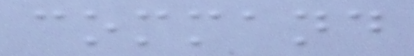command
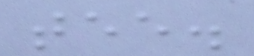tee.
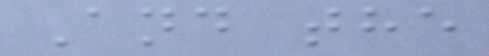And the
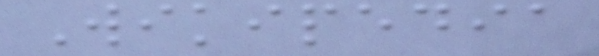Wikipedia
